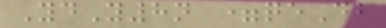YdY8n =qeDb
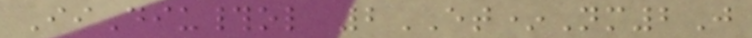IiDiu#ol 2ET*Nm2J
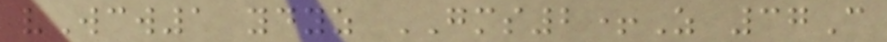vWcw1 ydyz GMS2+Z 37C
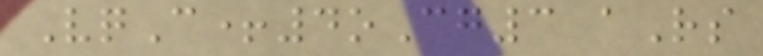VqC+4oCg3 aRs
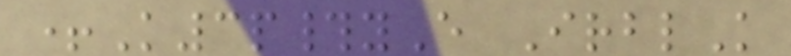+K3p#yE IrblK
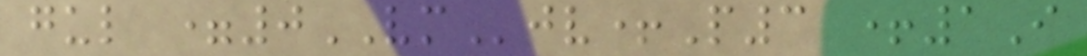gul =0VMjv+P3 +1I
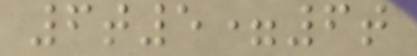6t5=6t
